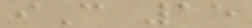iC 15
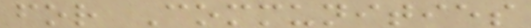for Communities
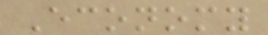Economy
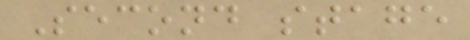Second stage
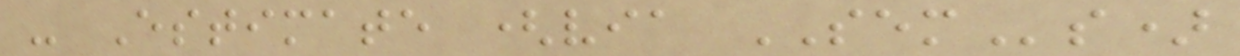- Estimate (via SEMs)
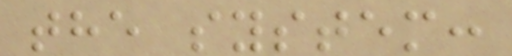the system:
